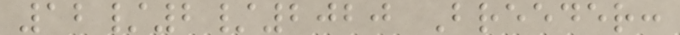12/2/2020 Breeder:
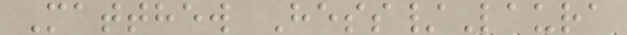Matthew Hess/Laura
